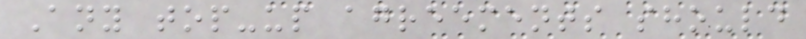Any top-up agreements should
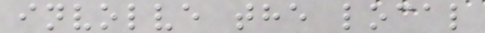involve the local
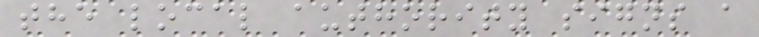the local authority signs a
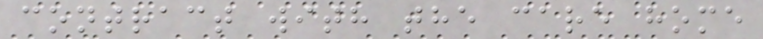contract with the care home
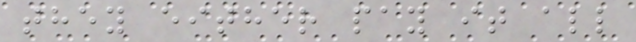they either pay it all
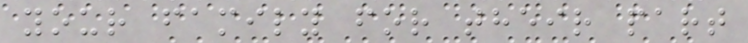your family for their part
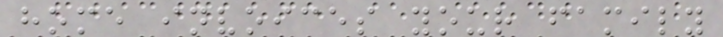home invoices your family
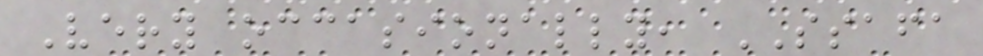Very occasionally, SSAFA
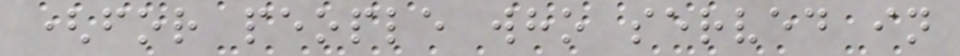(for people who served in
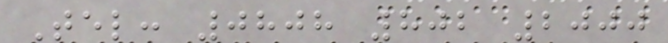Tel: 0808 802 2000
